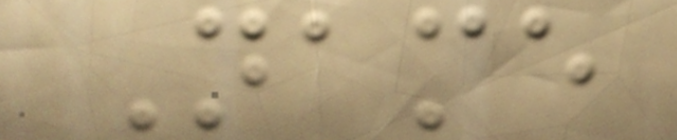Name
